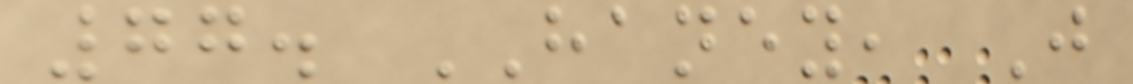77. HANEY, J
